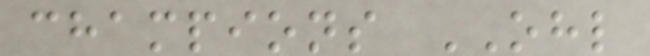champions OHL
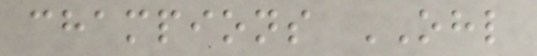champions OHL
